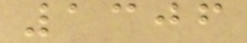1306
